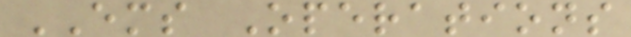EMS Operations
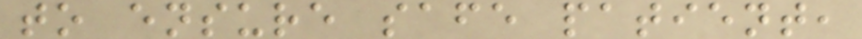to ensure safe patient,
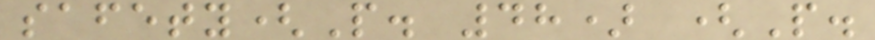safety(P. 48) (P.
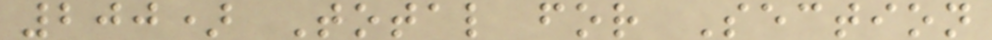200) Total for Section
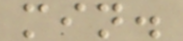min.
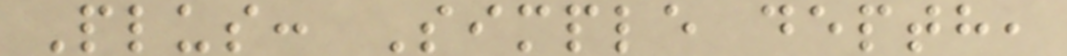Plus: Simple depth,
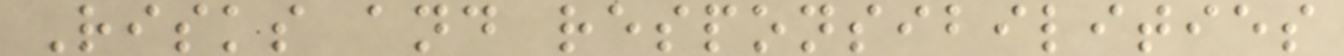Risks and responsibilities
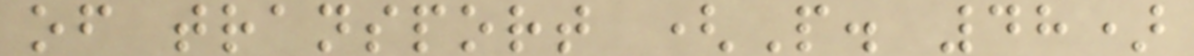of transport (P. 48)
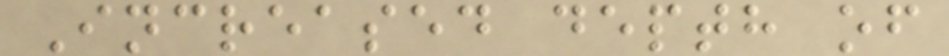Increased depth of
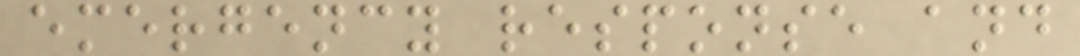emergency response and
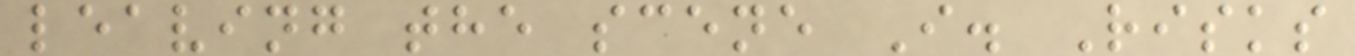leaving the scene I. Risks
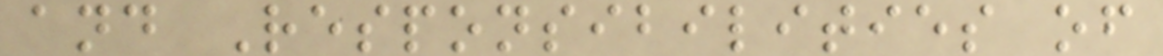and Responsibilities of
